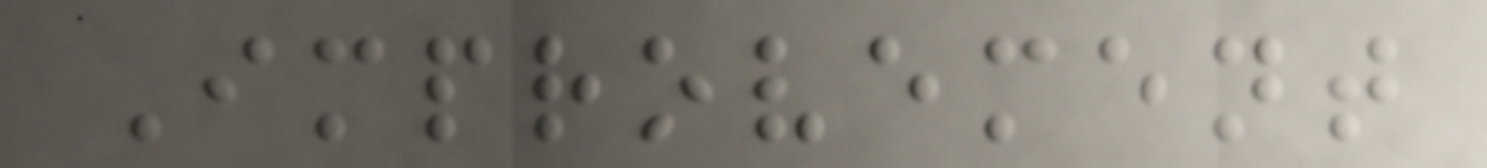Improvement
